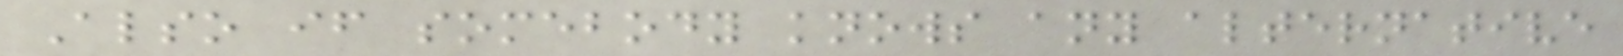Also if somebody knows any alternative
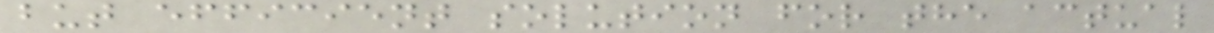but efficient solution for the actual
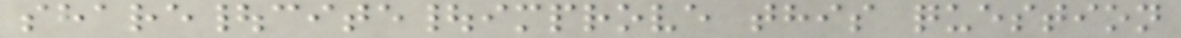share|cite|improve this question
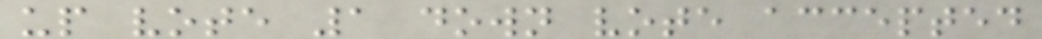up vote 1 down vote accepted
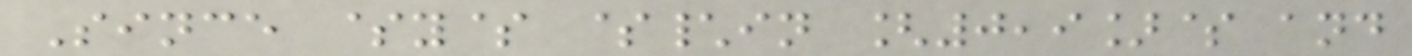Since $y$ $\in [0,9]$ and
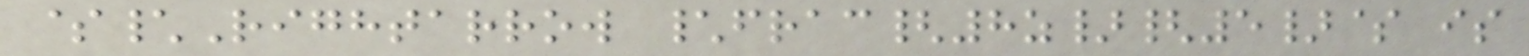$\Rightarrow \frac{8z}{5}$ is
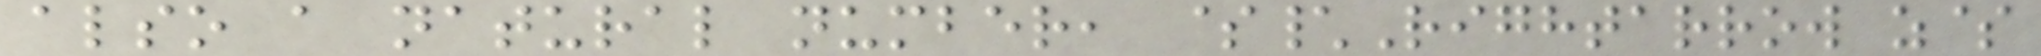also a natural number, $\Rightarrow z$
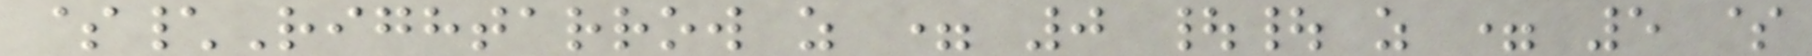$\Rightarrow z = 0 || z = 5 $
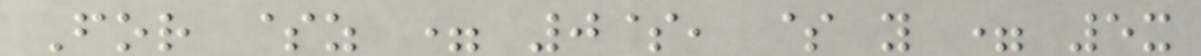For $z = 0$, $ y = 5x
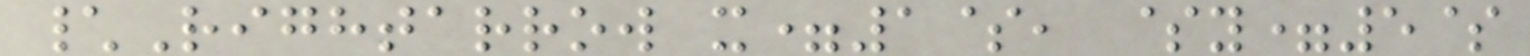\Rightarrow x=1$, $y=5$
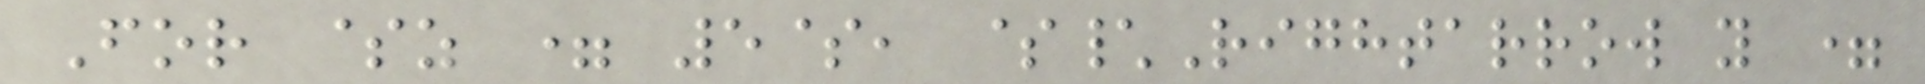For $z = 5$, $\Rightarrow y =
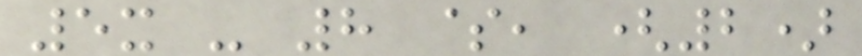5x - 8 $, (2)
